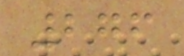276
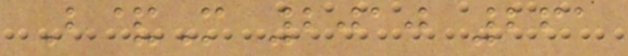B&M 2010 261
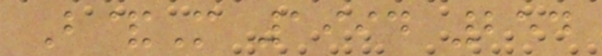B&M 1994 254
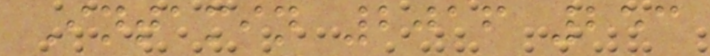Intamin 2016 253
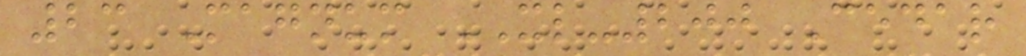23 Magnum XL-200 Cedar
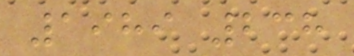1989 238
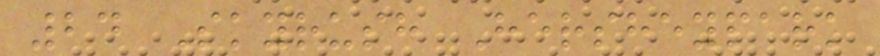24 Skyrush Hersheypark
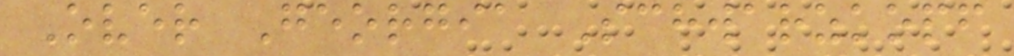Over Georgia Schwarzkopf
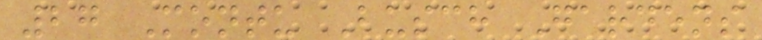27 Montu Busch Gardens
